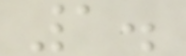1.
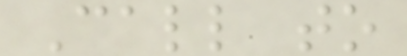Call to
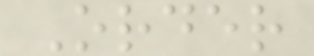Order
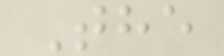The
